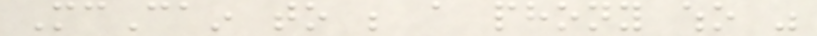McCain to be a phony who was
